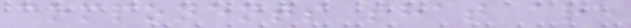components that are
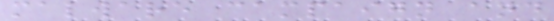malware campaign and
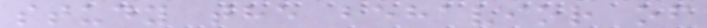study the behavior of
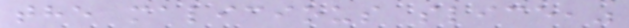the malicious slice,"
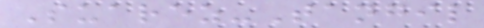Suarez-Tangil
